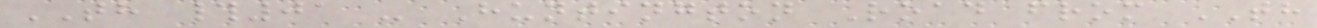TH #01 - Huntington Road from TH
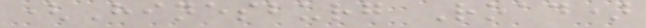(Hinesburg Road)
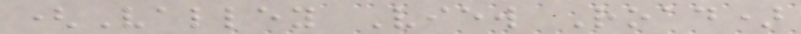(Valley View Road)
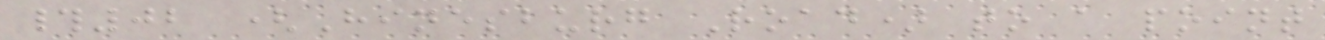#02 (Hinesburg Road) to a point
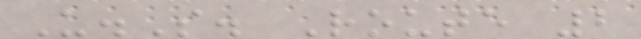U.S. Route 2
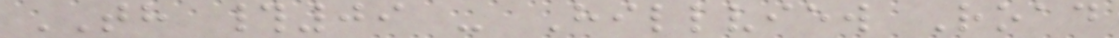TH #09 - Hillview Road
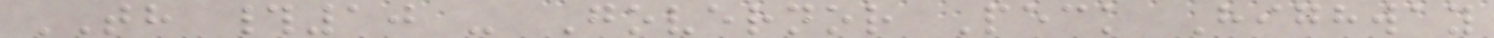TH #10 - Governor Peck Highway
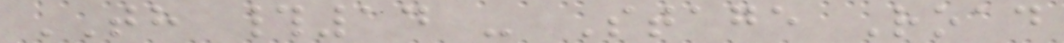TH #14 - Stage Road
